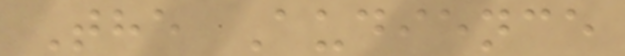The Audience
